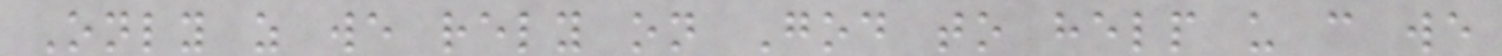Only as we rely on God to help us can we
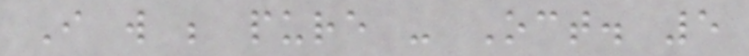I will be pure - Oct. 5
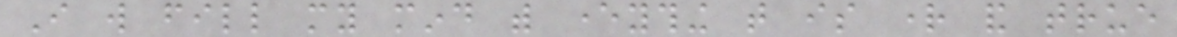I will fill my mind with everything that is right and true
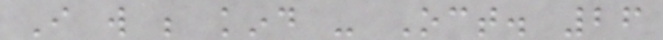I will be kind - Oct. 26
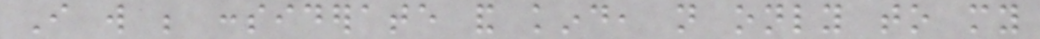I will be considerate and kind, not only to my
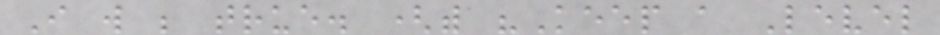I will be true. (with "Keep a Level
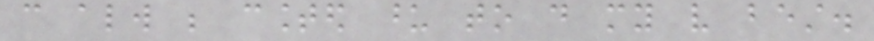can always be counted upon to do my very best.
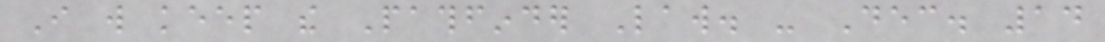I will keep the Pathfinder Law. - Dec. 14
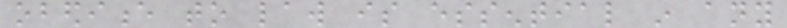obedience to law is essential in any
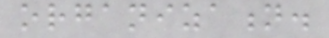organization.
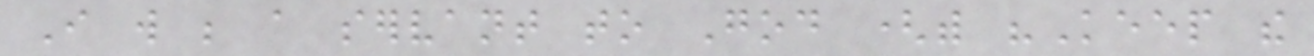I will be a servant to God (with "Keep the
